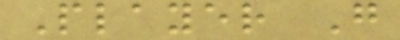Player G
